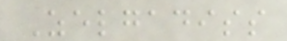Zelgadiss
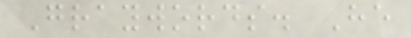Graywords. He
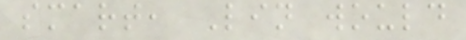smart, Lin would
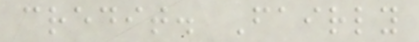credit. Fairly
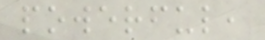powerful,
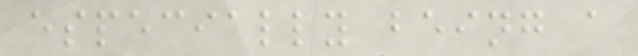especially being a
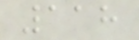118
